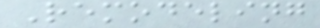Remodeling
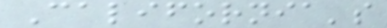California's
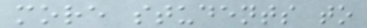more students to
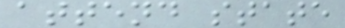attend state
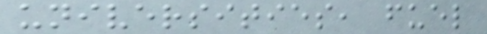universities, fuel
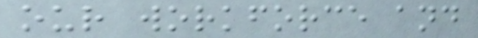our workforce and
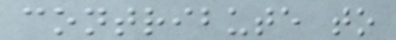contribute to
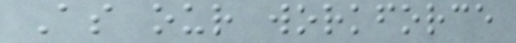As our workforce
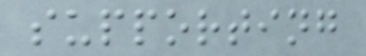supporting
